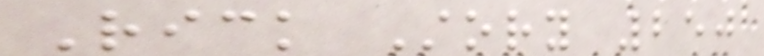Rick Story 250
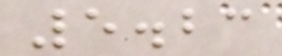5.23
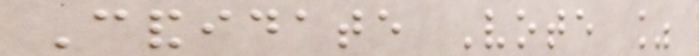Candidate Vote %
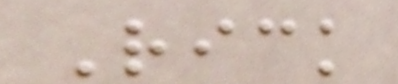Rick
